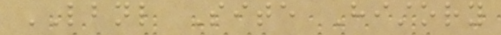LBNL Site History
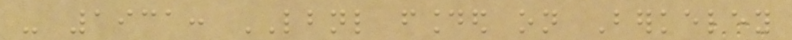- 1931: LBNL founded on Berkeley
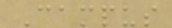Campus
